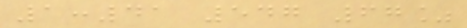1:41 547 67%
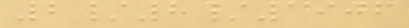2/8/1906
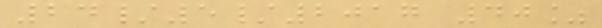24/5/2017 40%
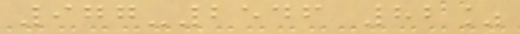977-2546 82%
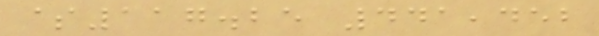$117.25 441,452
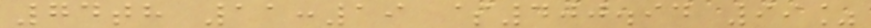74th 11:19 $400.94 99%
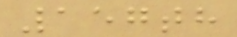157th
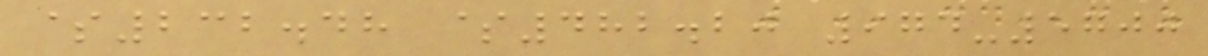$232.48 $482.20 974-5700
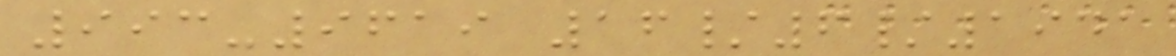993-9619 16/6/1941
